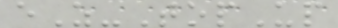eZ-TopUp
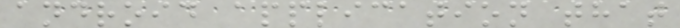android application that
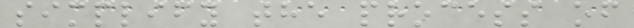simplify the process of
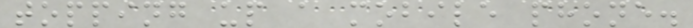topping up a mobile phone.
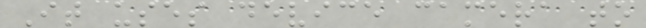It uses device camera to
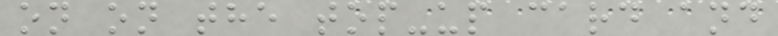on on the top-up card and
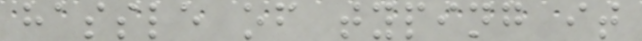hassle of typing it
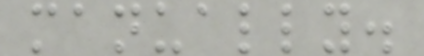manually.
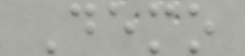Demo
